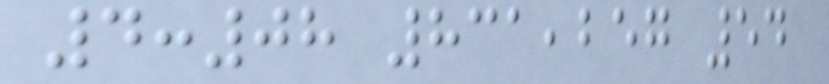4:08 831,257 54
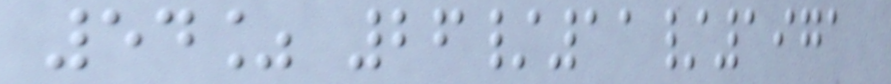54% 26/11/1971
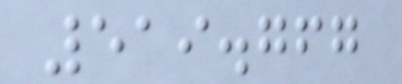519.767
